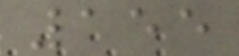155
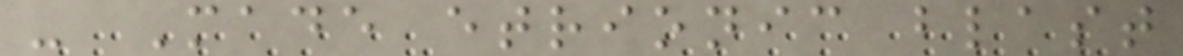- Made etrionic blast
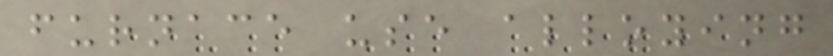furnace use alloying
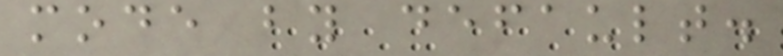mode by default.
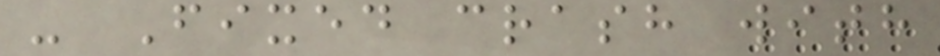- Fixed crash with
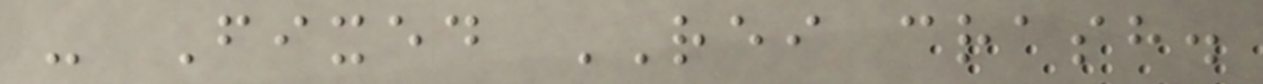- Fixed REI crash.
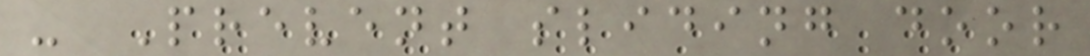- Prevent sliding door
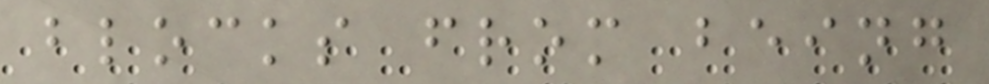blocks from being
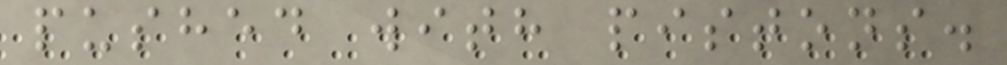pushed with pistons.
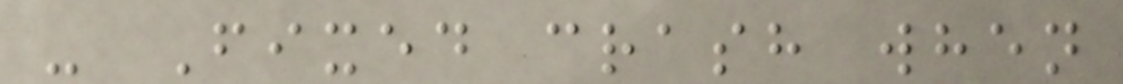- Fixed crash when
